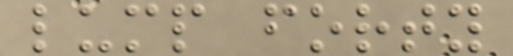lump forty
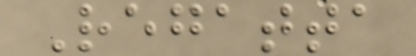Regatta
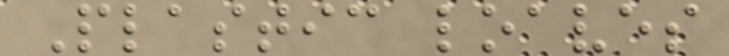Plastic loaves
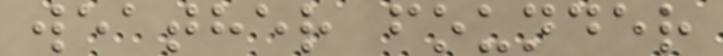weather founder
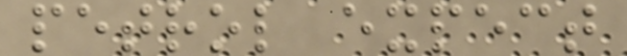petrol expect
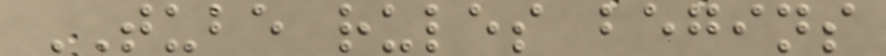TUBE rules begins
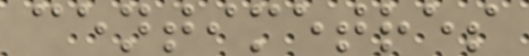centimetres
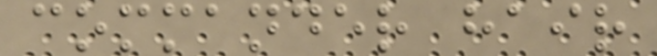commander hair
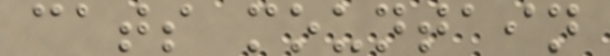cats mountain
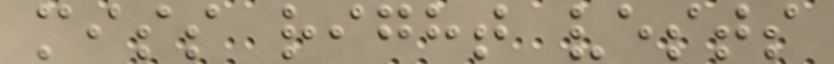miss right vests
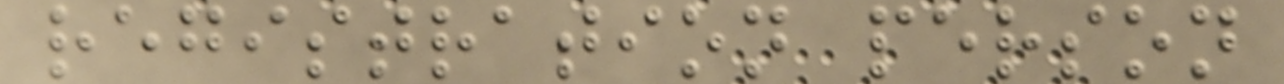registration person
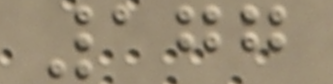177
